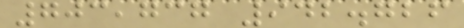703,737 942.726
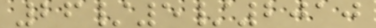26/5/2010
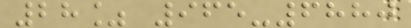28% 965-6880
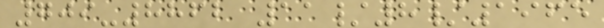709-8862 11/8/1965
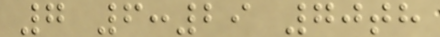7 6:29 70th
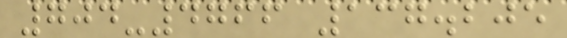704-4766 137.205
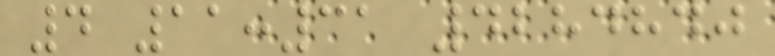4 11:31 4284840
